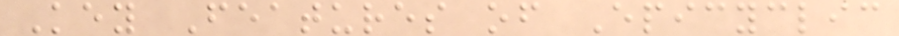Key Features of Epicyclic
